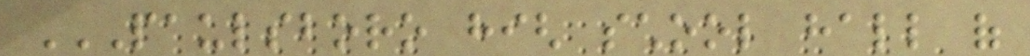PAULSBORO HIGH SCHOOL HALL OF
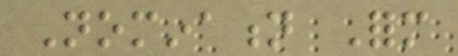Nomination Form
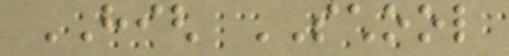HIGH SCHOOL
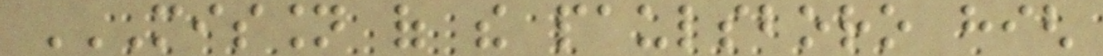MISSION OF THE PAULSBORO HIGH
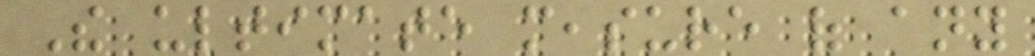The ultimate measure of any
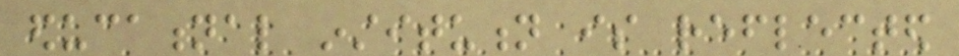educational institution is reflected
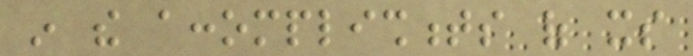in the accomplishments of its
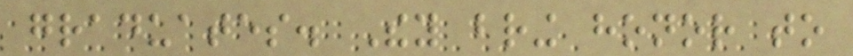graduates. They bring honor to
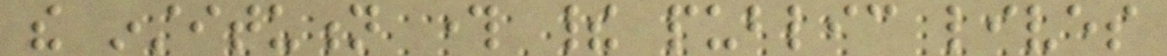the institution through their public lives
